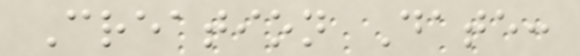Creation Date:
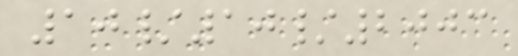10/10/2003
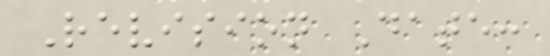Revision Date:
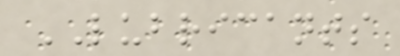LUBRICANTS
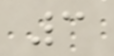3
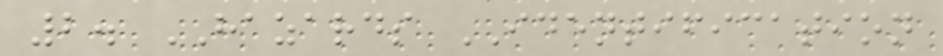2. HAZARDS IDENTIFICATION
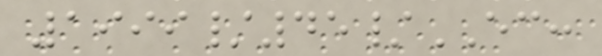1999/45/EC:
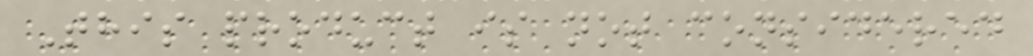This product is not considered
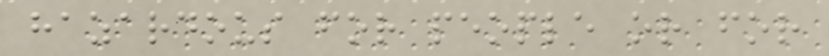hazardous for people or for
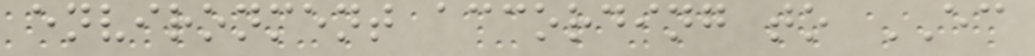environment according to EC
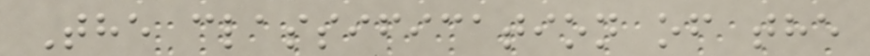The classification of the
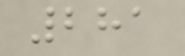281
